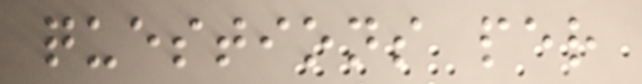questions per
